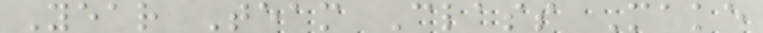Year Team Class Make
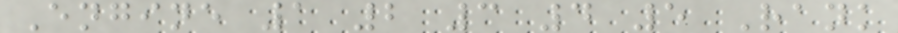Engine 1 2 3 4 5 Rank
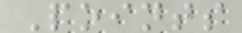Points
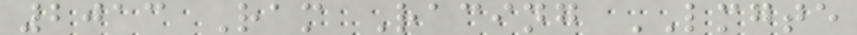2013 Ram Racing LMGTE
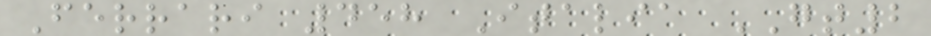Ferrari 458 Italia GT2
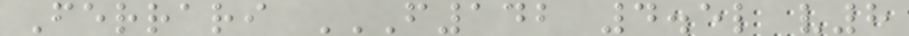Ferrari F142 4.5L V8
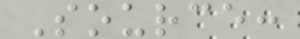Source:
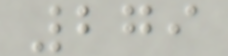279
